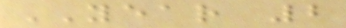YEAR 2
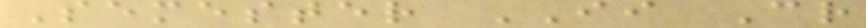Semester II Cr
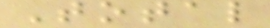Total
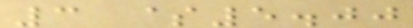3 $5.00
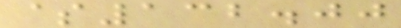$132.00
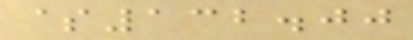$132.00
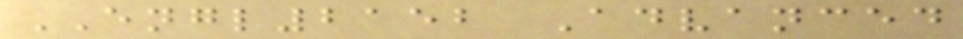ENGL2152 Advanced
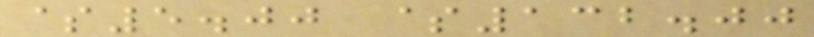$5.00 $132.00
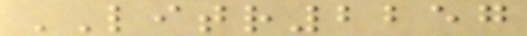LITR2257
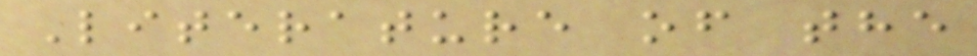Literature of the
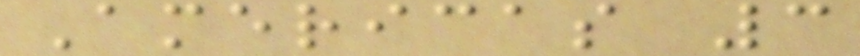Americas 3
